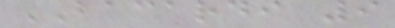BACARDI 9
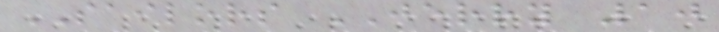SAILORS JERRY 10
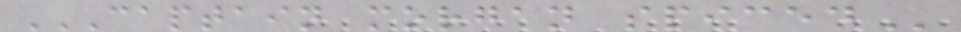CAPTAIN MORGAN SPICED
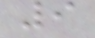9
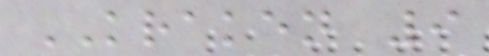KRAKEN 9
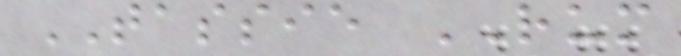TASSIE RUM
